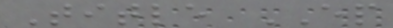Title EP
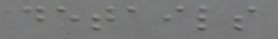details
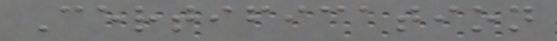Certification
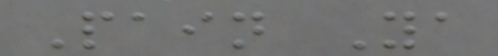Pain Ya
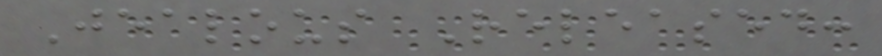Jealous Released:
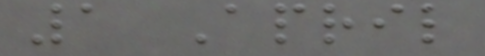1 April
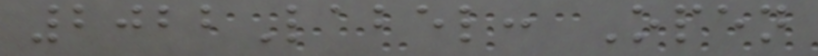2022Label: Open
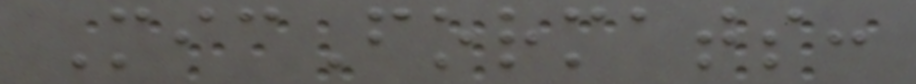MicFormats:
